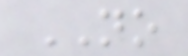NO
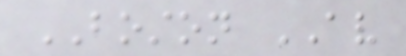BOSTON AV
